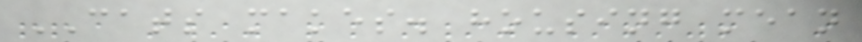CATS makes. housing mean
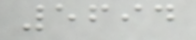5694
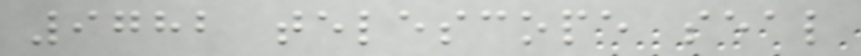9782 telescope seal
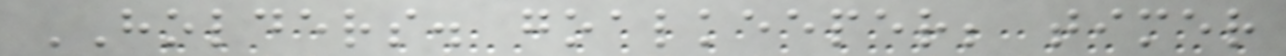HOLDERS. goalkeeper; timer
